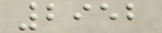2952
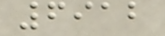6912
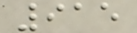915
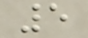5
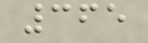365
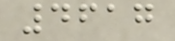4617
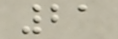21
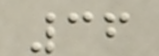36
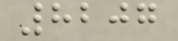8207
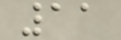11
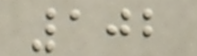102
